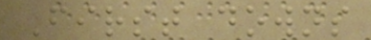First downs
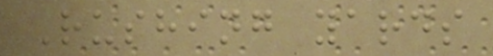Rushing yards
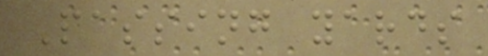Passing yards
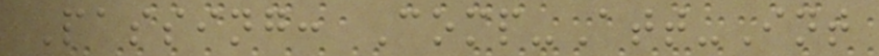Passing: Comp-Att-Int
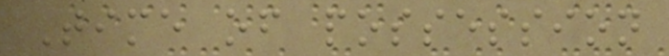Time of possession
